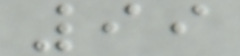99
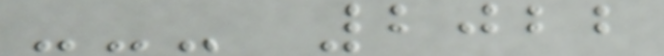--- 2022
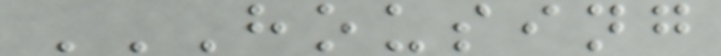HOUSING
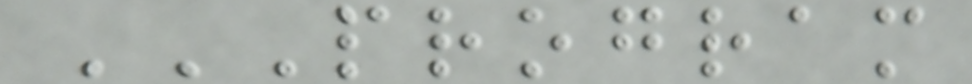PROGRAM
